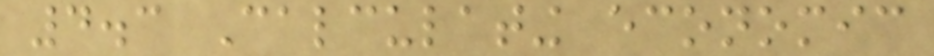4.3 Calculating economic
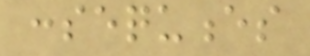consequences
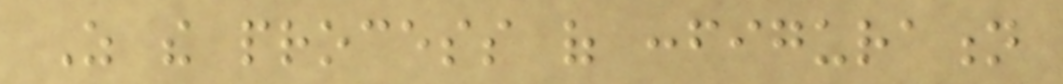As the process of configuration
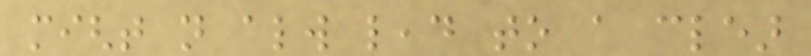might not always lead to a clear
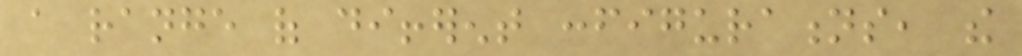a range of different configurations, the
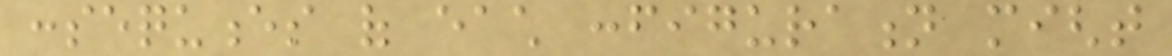consequences of each configuration might
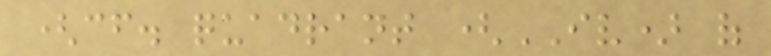(cf. quadrant (IV) of
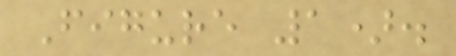Figure 1).
